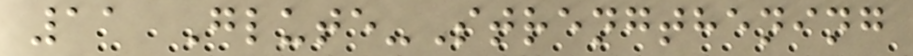11 Glute-Strengthening
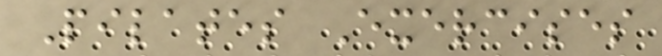Pilates Exercises
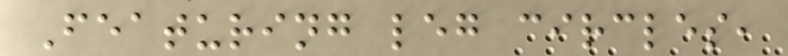Featuring leg circles,
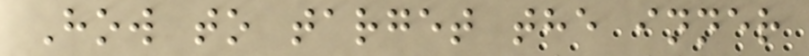How to target the inner
